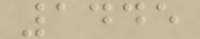1445
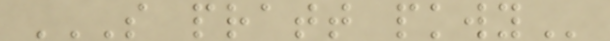S PRATT PKWY
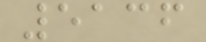5136
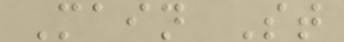Main St
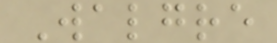Walgre
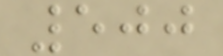500
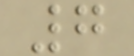7
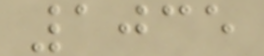1035
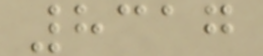8317
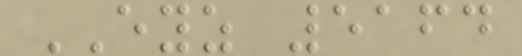EYZ 5164
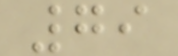79
